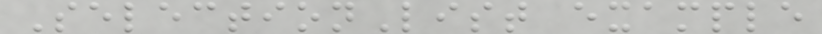SelectionList example
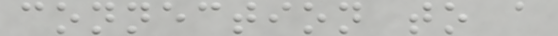connection to a
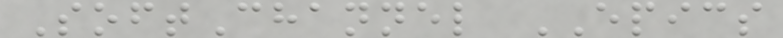SoftChannel EPICS
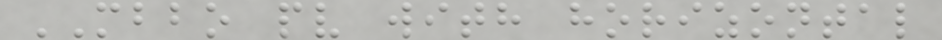MBBO pv with horizontal
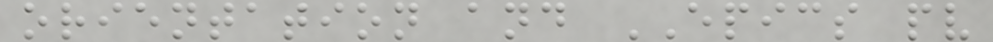orientation and EPICS pv
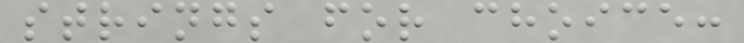strings for choice:
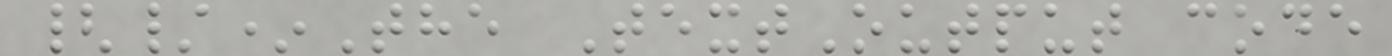{/*The TextOutput code
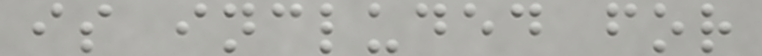is included for
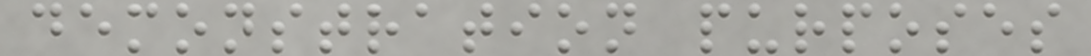demonstration purposes
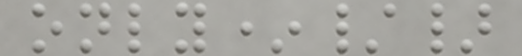only*/}
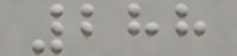288
